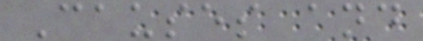Causes and
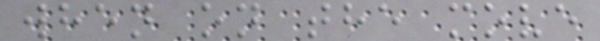when on the move
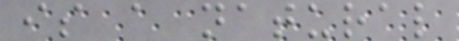is a natural
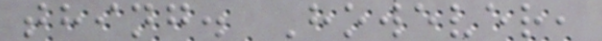thing. However,
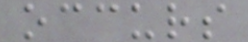occurs
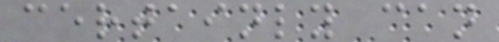certainly can
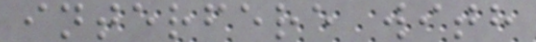interfere with
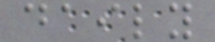daily
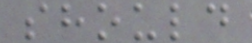should
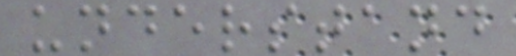understand
